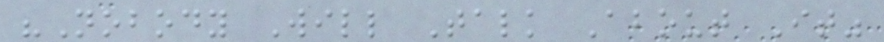"Nobody Will Talk About It"
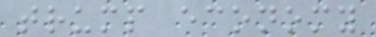trump economy
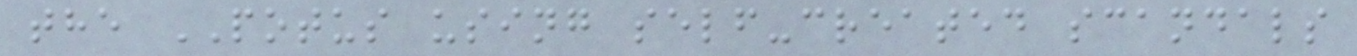the POTUS using self-created scandals
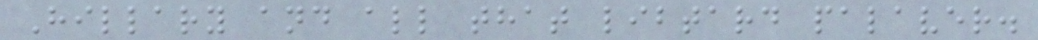Hillary and all that libtard palaver.
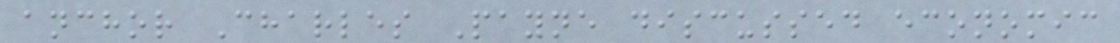anchor Charles Payne discussed economic
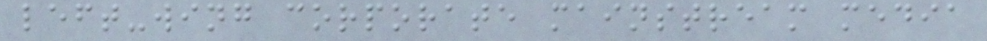left-wing corporate mainstream media
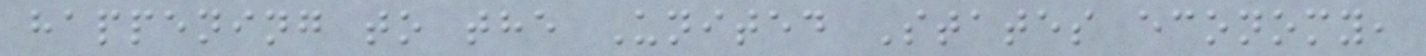happening to the United States economy,
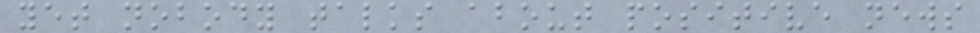yet nobody talks about positive news
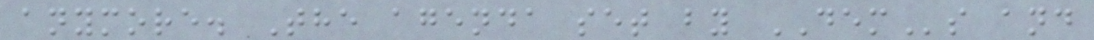anymore. The agenda set by DEMs and
